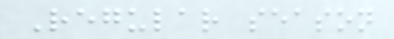Regular season
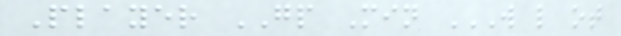Player GP Min W L OT
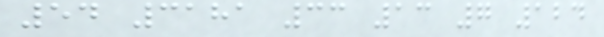54 3181 33 13 7 124
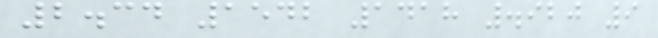2.34 1542 1418 .920 9
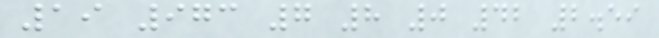19 973 7 8 0 42 2.59
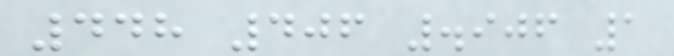448 406 .906 1
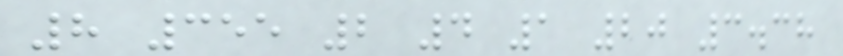8 355 2 4 1 20 3.38
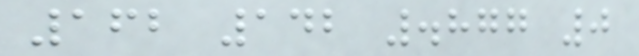162 142 .877 0
